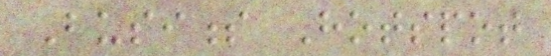Business Hotspot
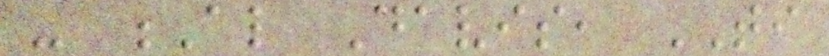- Al Davis, TI
